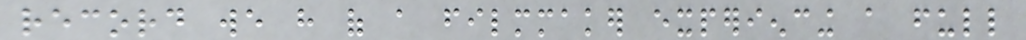record we have of a filmmaker experiencing a full
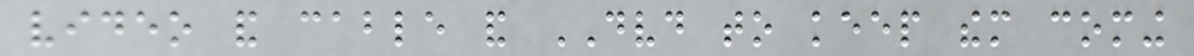video and cable and DVD to keep them coming
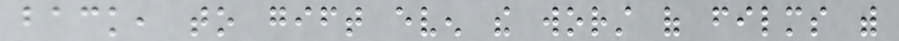back, to gift even the worst of films with
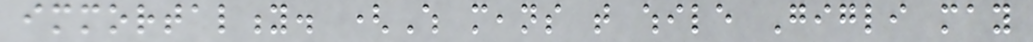immortality. (Which means that while Gigli may
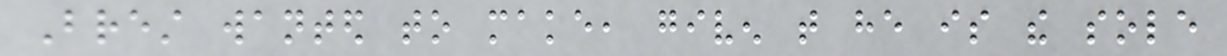Brest wanted to make, given that he is the sole
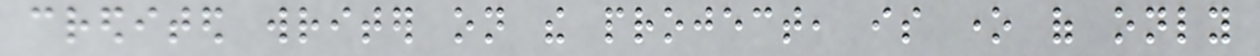credited writer on the project, is one of only
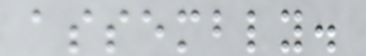assembly.
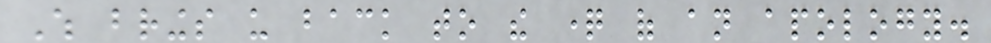Which brings us back to the question of an apology.
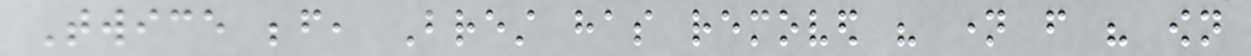Twice before, Brest has removed his name from his own
